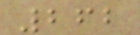262
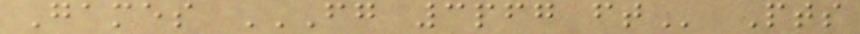Games FG 3PFG FT Pts
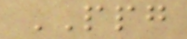PPG
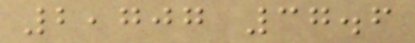2,707 37.6
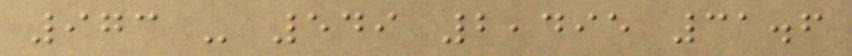973 - 549 2,495 31.6
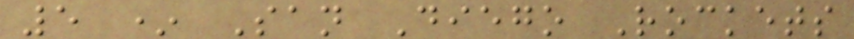5 * San Diego Rockets
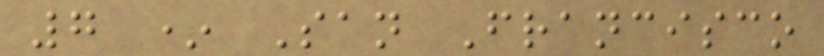7 * San Francisco
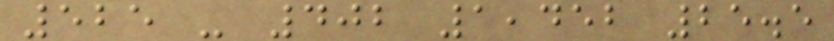525 - 402 1,452 25.5
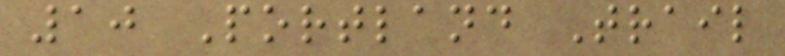10 Portland Trail
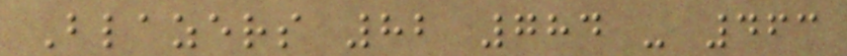Blazers 82 784 - 463
